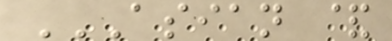ASIAN &
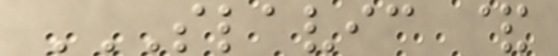SLAVIC &
